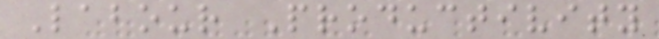Labour Productivity
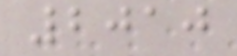2010
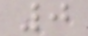0
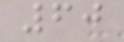60
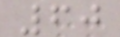60
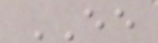EE
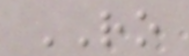RO
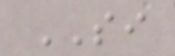SI
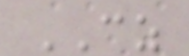CZ
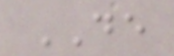DE
